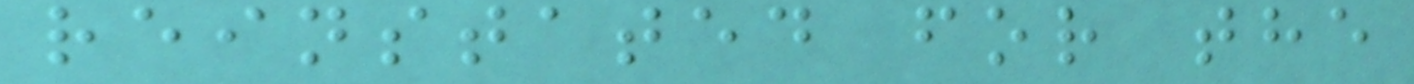reinstated for the
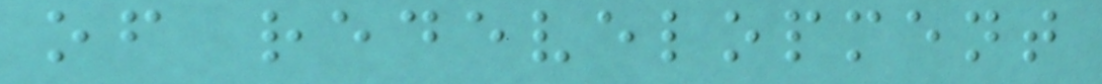of redevelopment
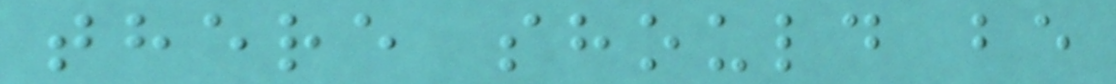there should be
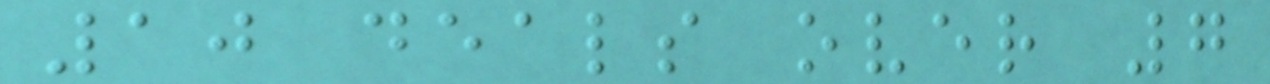10 deals over 7
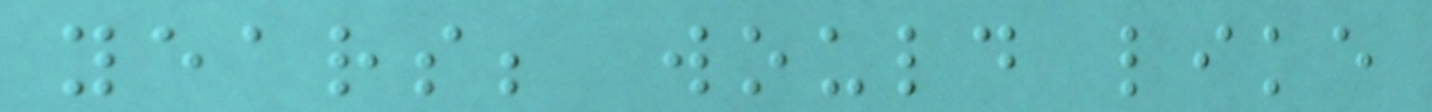years; would like
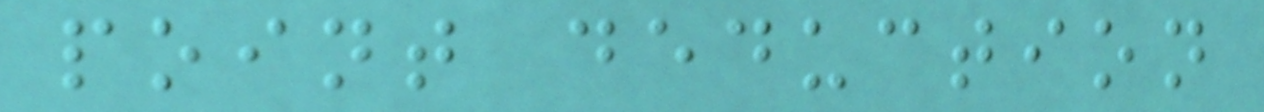point deduction
